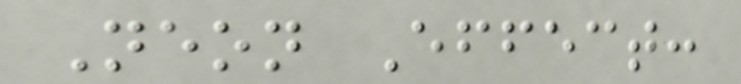Neon Effect:
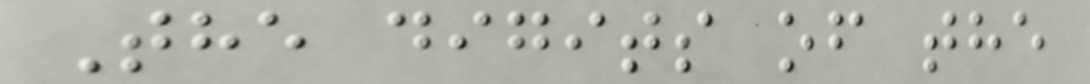The digits of the
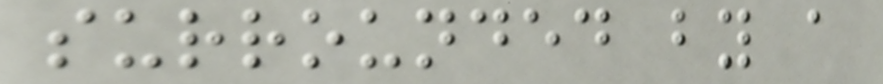surrounded by a
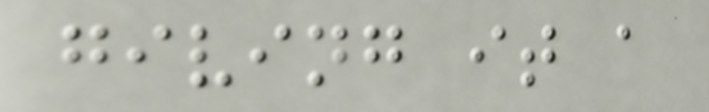giving it a
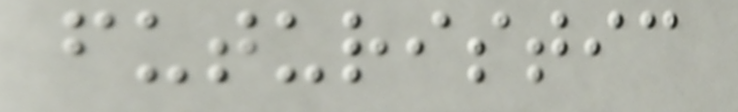futuristic
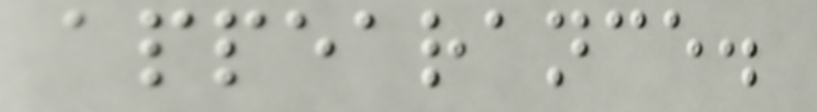appearance.
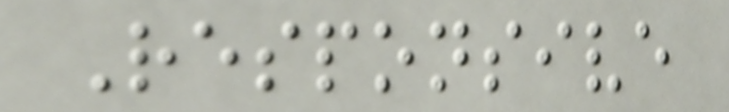Responsive
